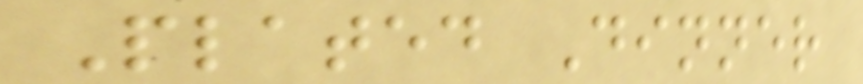Plated Dinner
